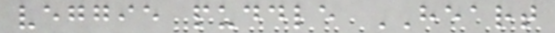veggie puddle HEART
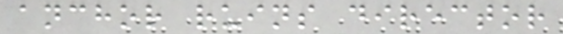anchor ruins director
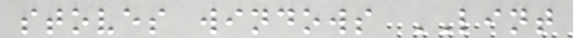stoves windows LINT
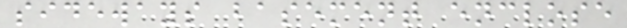sideways basement enclose
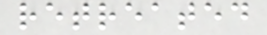retreated
